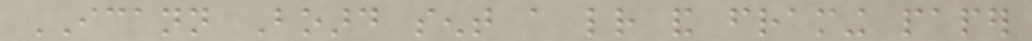ICANN Board sent a letter and framing paper
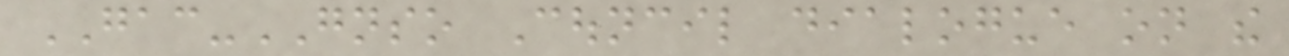GAC-GNSO Council dialogue on the
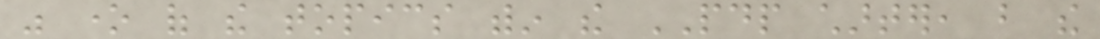was one of the topics within the PDP charter, but the
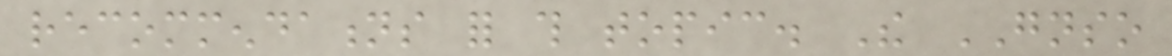recommendations for this topic. The GNSO
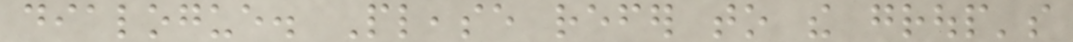dialogue. Please refer to the group's
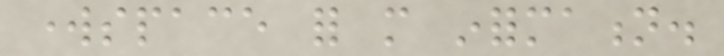workspace for more information.
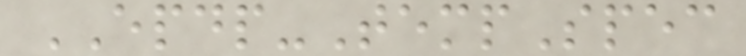EPDP-TempSpec
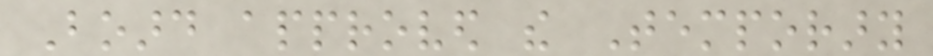Board approved the Temporary
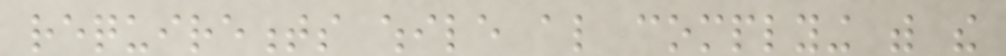requirements while also complying with the
